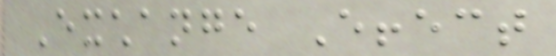Exchange Effect
